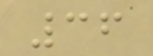36
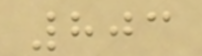803
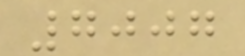7007
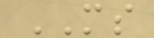MS
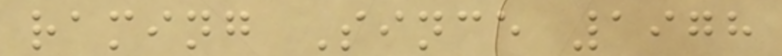raming Since 1978
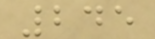245
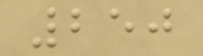250
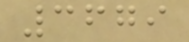3679
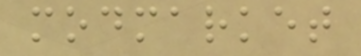modmarket
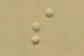s
